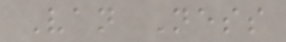Van Ness
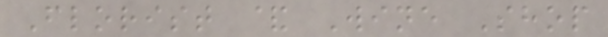Florist & Wine Shop
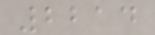2214
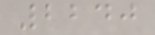2240
